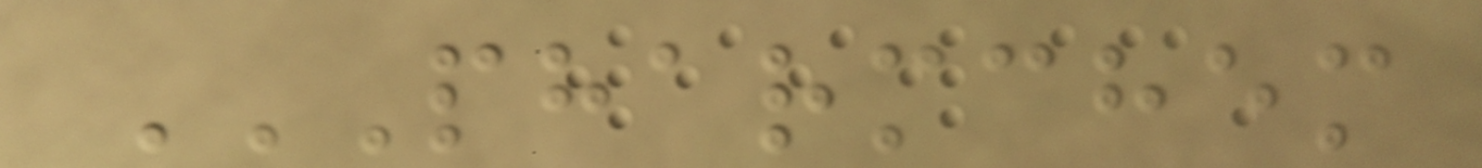PHARMCHEM
